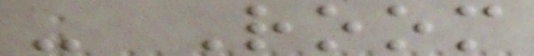- Room
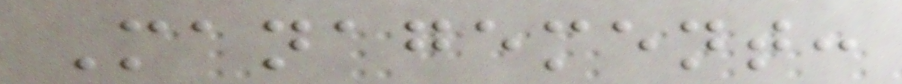Management:
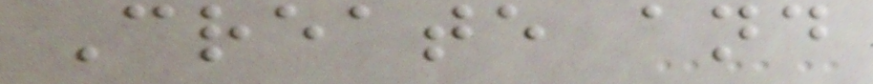Create and
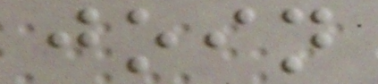join
